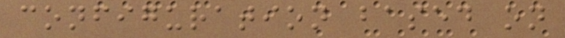configuration based on
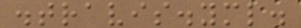.travis.yml.
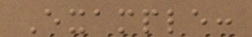Example:
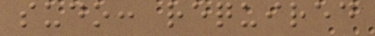sudo: required
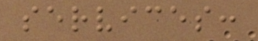services:
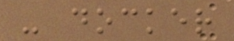- docker
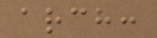arch:
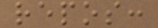repos:
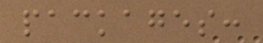packages:
